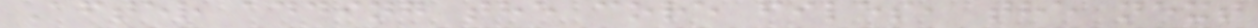After adding the core files, the next
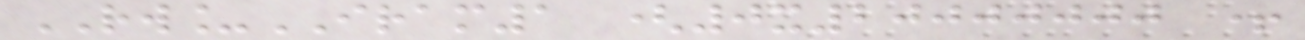RW_IRAM1 (0x20000000 +
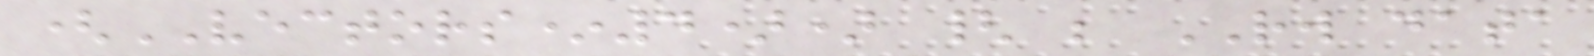(VECTORS*4)) { ; RW data
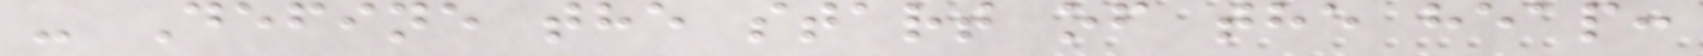- Define the start of the heap:
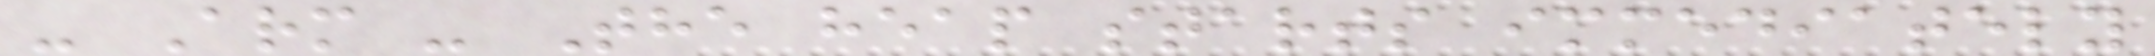- Arm - The heap starts immediately
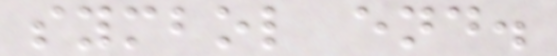symbol end.
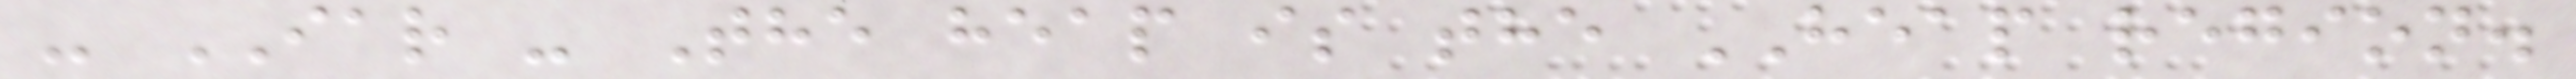- IAR - The heap is the HEAP region.
